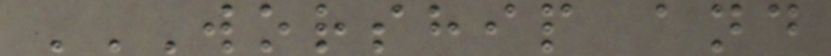WORSHIP AND
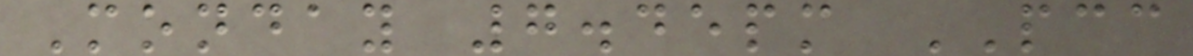Monday 7.45pm PCC
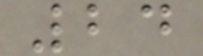24
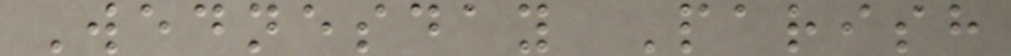Wednesday Parish
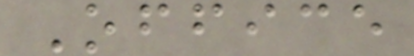Office
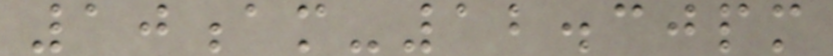10am-12.30pm
